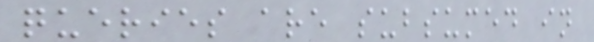queries are subsumed in
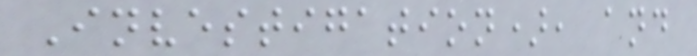Investigation), and
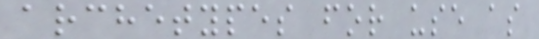archetypes for use as
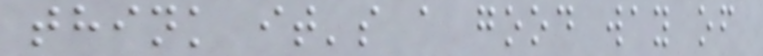think it's a good way of
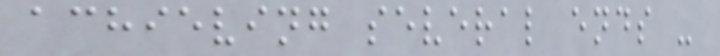achieving several ends -
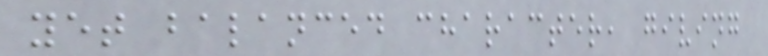yet balanced character, giving
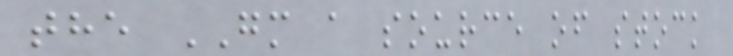the GM a source of stock
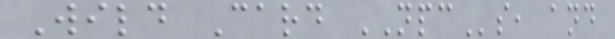Wild Card NPCs, and
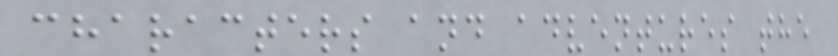characters and adventures the
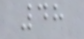48
